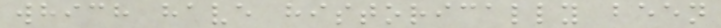which have historically been
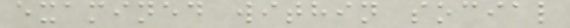examined within social
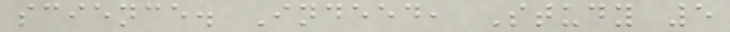science. Indeed, Study 5
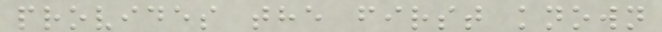provides the first known
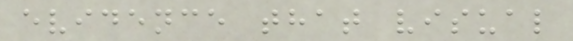evidence that visual
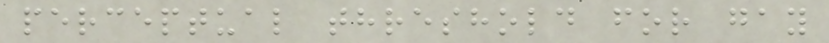perceptual threshold for gay
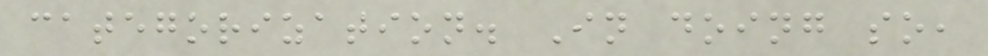categorization. In doing so,
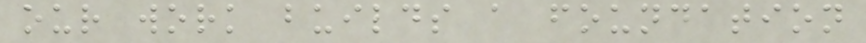our work builds a foundation
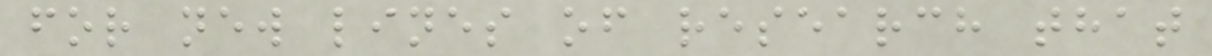for new lines of research that
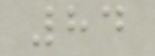84
